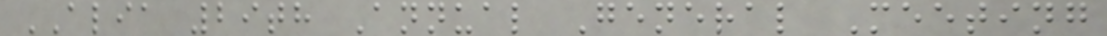ALIA 29th Annual General Meeting
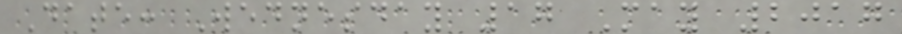Date: Wednesday 17 May 2017
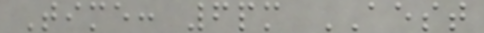Time: 6pm AEST
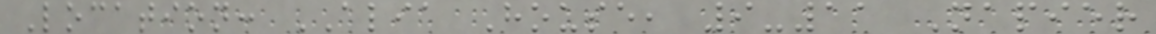Location: ALIA House, 9-11 Napier
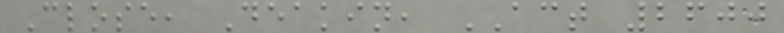Close, Deakin, ACT 2600
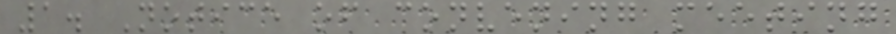1. Notice of convening meeting
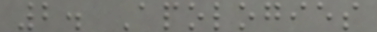2. Apologies
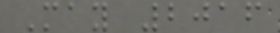May 2016
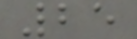25
